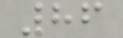86
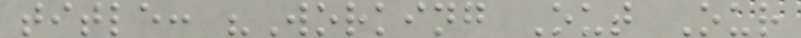title: "Working Out Our
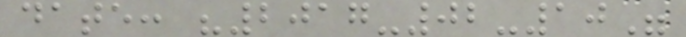date: "2017-02-10"
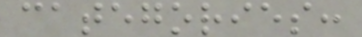categories:
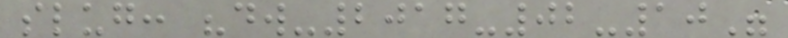slug: "dw-2017-02-10"
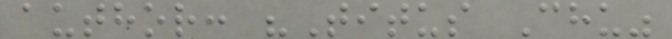author: "Titus Chu"
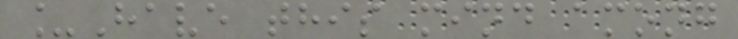_Have this mind among
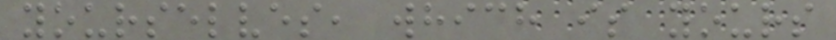yourselves, which is yours
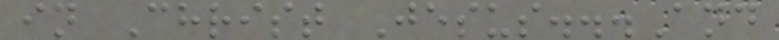in Christ Jesus...And
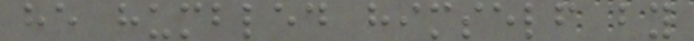he humbled himself by
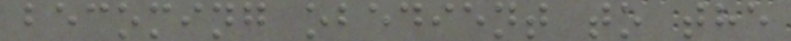becoming obedient to the
